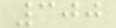300
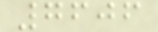7606
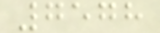7578
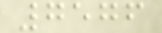7576
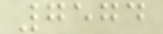7574
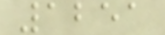1251
